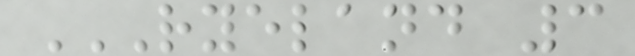RYELAND 3
